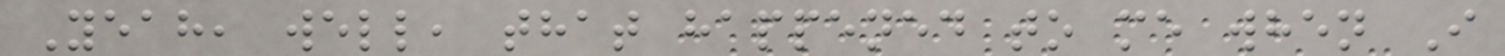Yeah, well, that happened to me when I
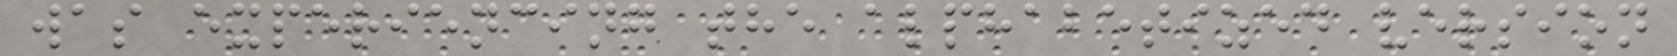was experiencing the alphabetized version
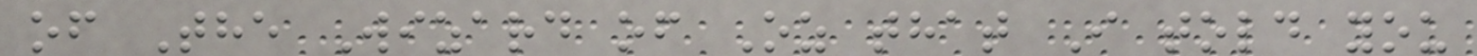of The Wizard of Oz that I told you
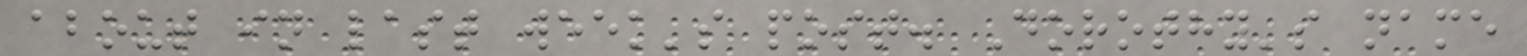about in last week's post. Dorothy's name
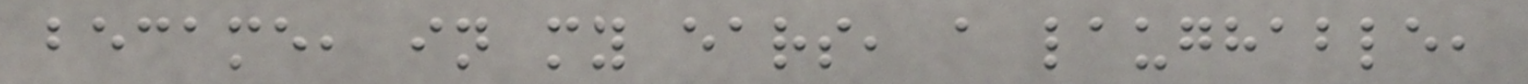became, in my ears, a laughable,
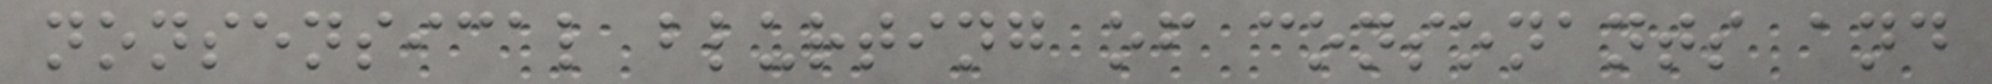nonsensical blurting of consonants and
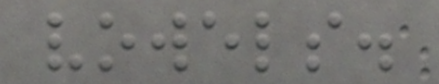vowels.
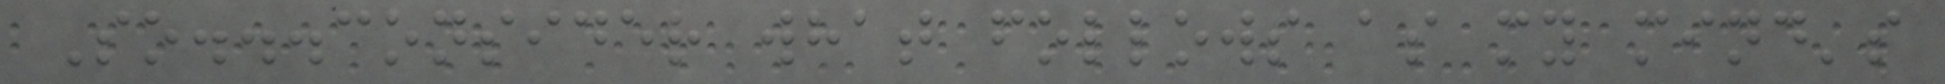So...consider what follows as my mind's
